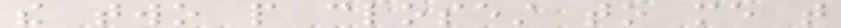the two people closest to me that
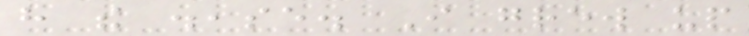have the disease. I grew up
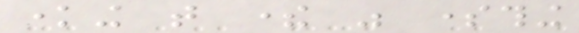knowing that there was something
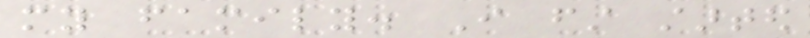my family. I first started
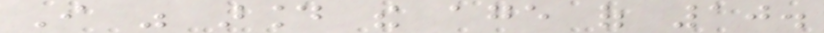I was around the age of 10.
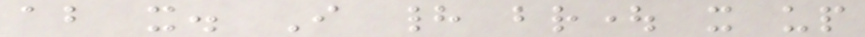about it. I had brought it up
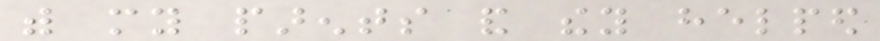with my parents and they helped
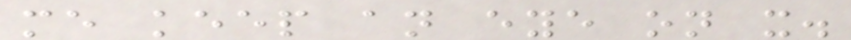me keep an eye on it.
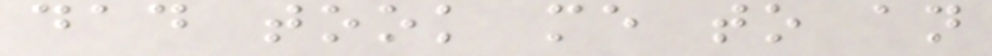dad took me to an
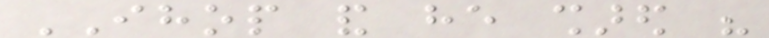IHOP and he shared his
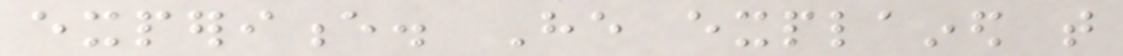experience. He explained that
